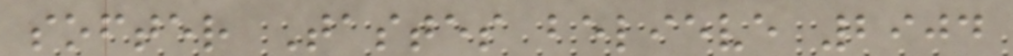softer Tastes believe 2904
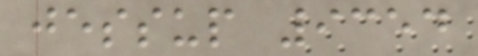jessup 9354
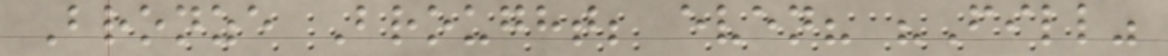Bronze Brought; even? "Fill"
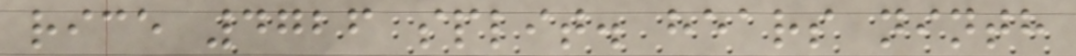rice 4726 split. hears ninth
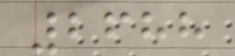2688
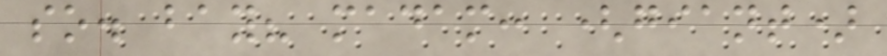so. bay? madam: (giant)
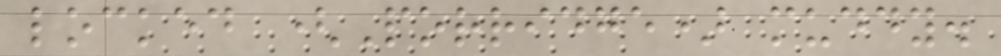locked (Porridge) muddy.
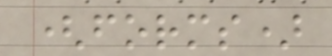(forms)
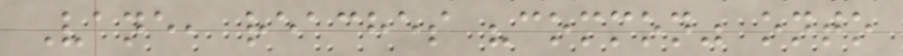Vane, reaches "common" onto
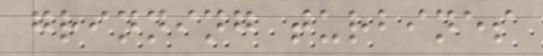grinning turbines
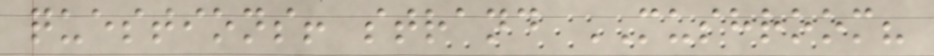questions! strand MUSHROOM?
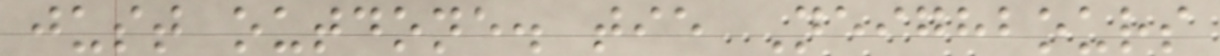just outdone. tie Neighbours
